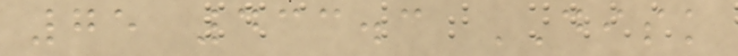75 433.3 DISK
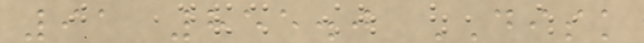91 855.0 DISK
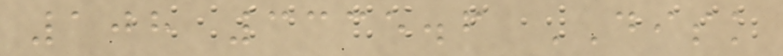108 3335.6 DISK
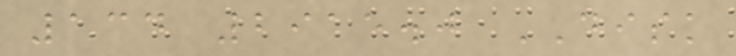134 2915.0 DISK
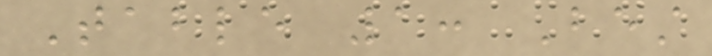Table 1: Best
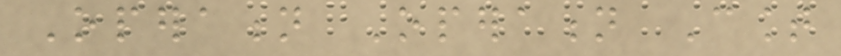Operation Operation Count
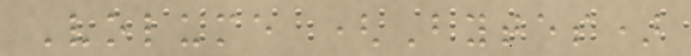Volume (Bytes)
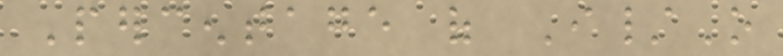Percentage of I/O
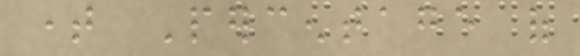time Percentage of
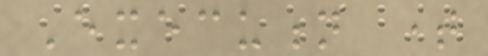Execution time
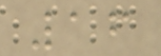16
